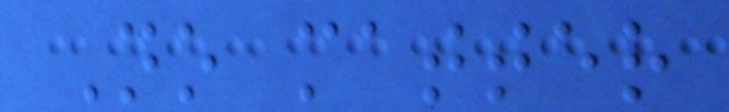No matter
